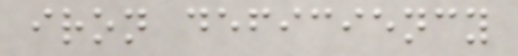iron deficiency
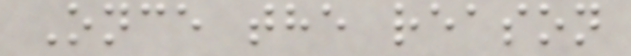Once the reason
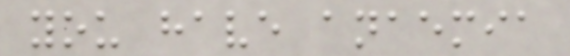you have anaemia
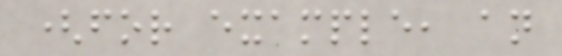(for example, an
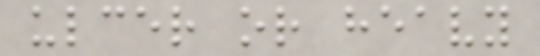ulcer or heavy
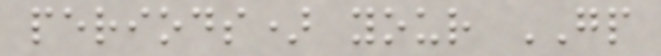periods) your GP
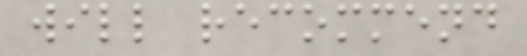will recommend
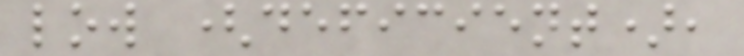low (deficient),
